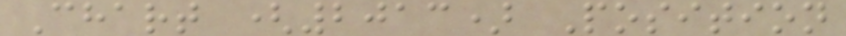Chart (2013) Position
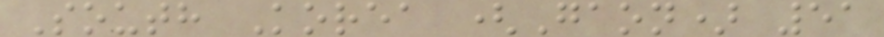South Korea (Gaon) 51
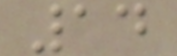14
